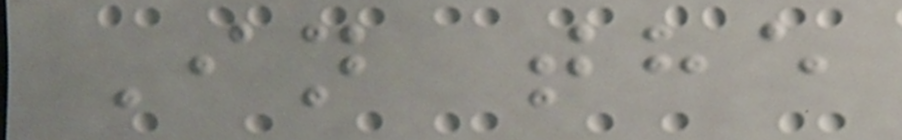In the
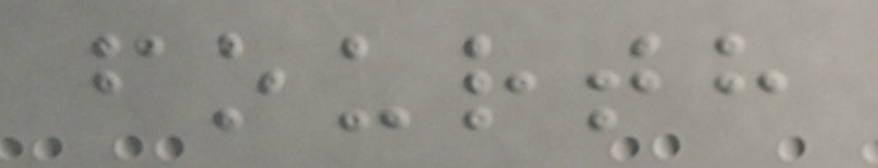fourth
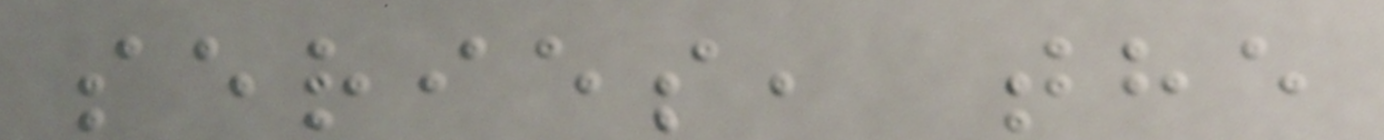series, the
